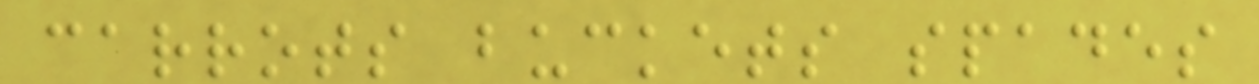carrots buckets spades
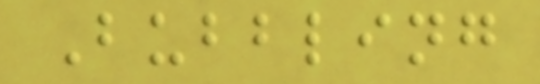Bubbling
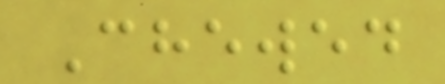Chewed
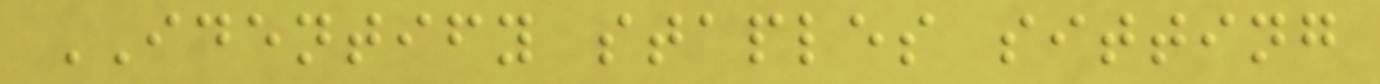IDENTIFY staples sitting
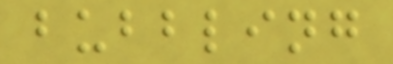bubbling
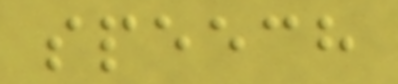speech
